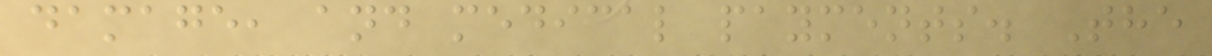damage, and medical payments. The
